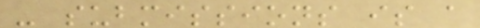- submissions is a
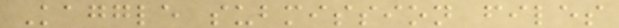Kaggle submission files
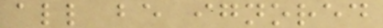all be ignored
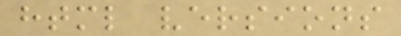html versions
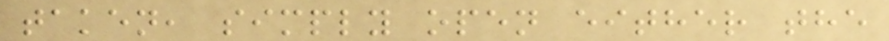taken, simply open either the
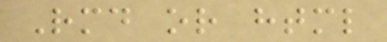Rmd or html
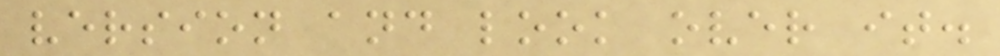version and look over it.
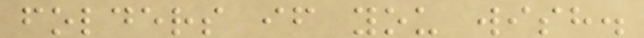folders if you wish.
